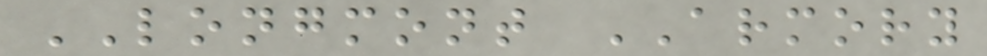LONGMONT ARMORY
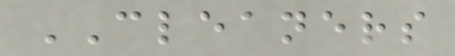CLEANERS
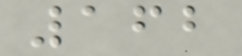162
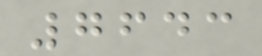7643
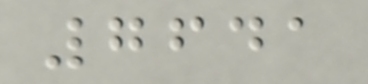7641
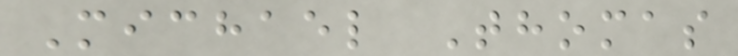Michael Thomas
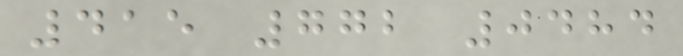415 772 0484
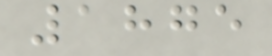1875
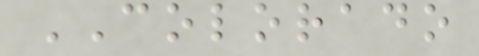COLORADO
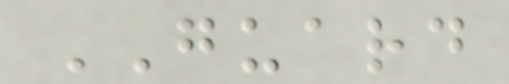GUARD
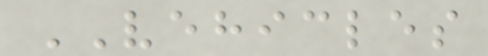VEHICLES
